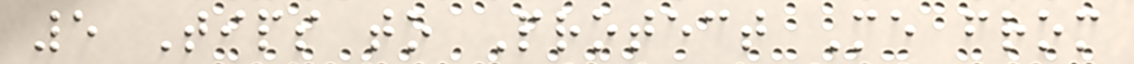5 Tips to Protect Me from
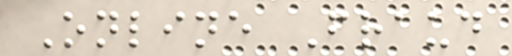Online Fraud
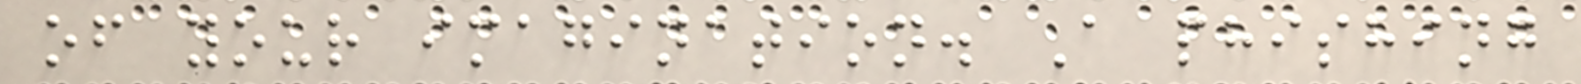of your imagination. A phishing
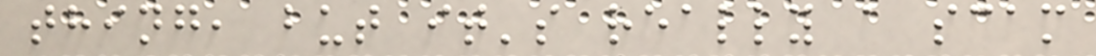thing, but it's really a scam
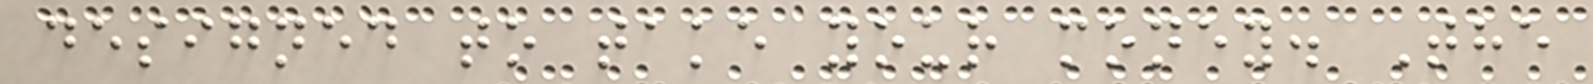designed to take your money. The
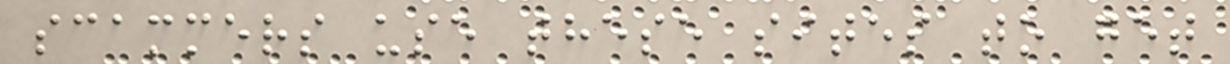scammers use these sites to get
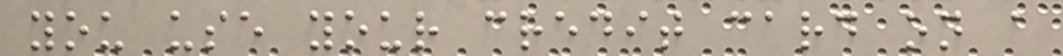you use your credit card on a
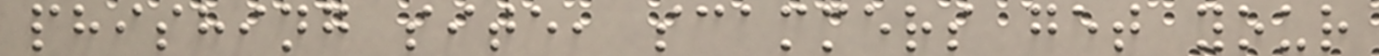phishing site, scammers get your
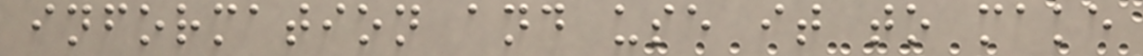information and use it to make
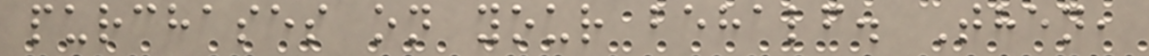purchases on your behalf. Then,
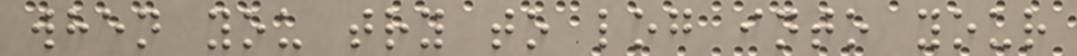when you try to log into your
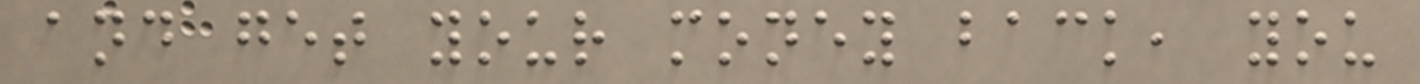and get your money back, you
